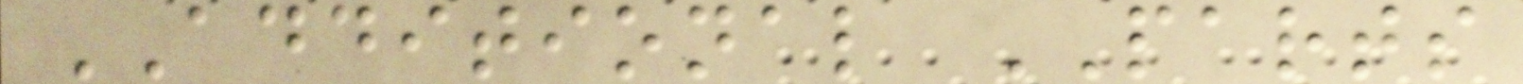ADDITIONAL PARTS
